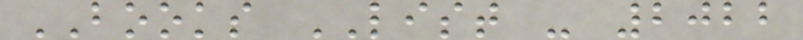BOOKS LIST - 2022
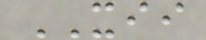XII
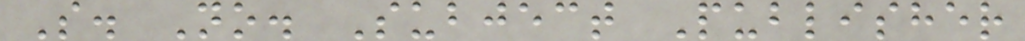S. No. Subject Publisher
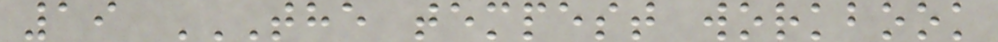19 THE TEMPEST WORKBOOK
